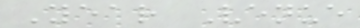Year Venue
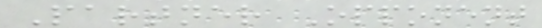Partner Opponent
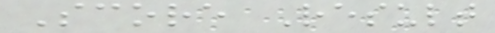Score Result
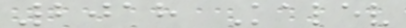2018 Kalev
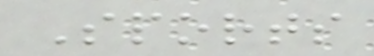Sports
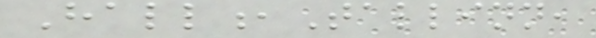Hall,Tallinn,
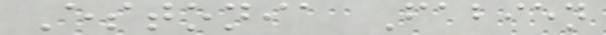Estonia Fabien
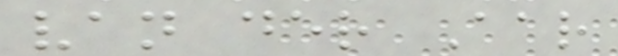van der Aar
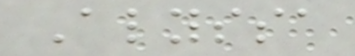Alyssa
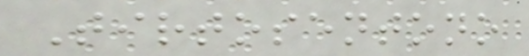Tirtosentono
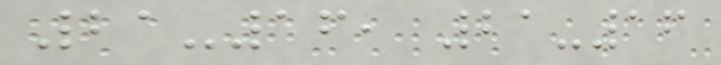21-16, 21-16
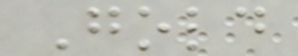Gold
